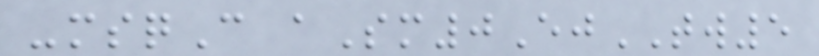-msqC aSm0EjTW5
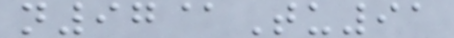n97@Tu91
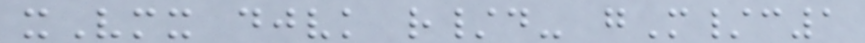xVmx djvk r/d- gM/c1
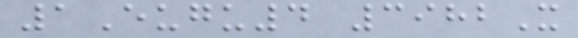1Eugu4 3982X
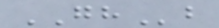GHb
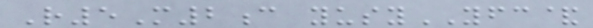R5M2c yusyYFC&
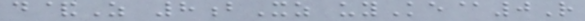d&Z 8bXz uyKe@0R
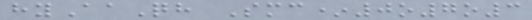hyAaQh Smc*0o7o3
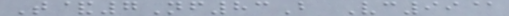T&7Nf83B Vc99@
